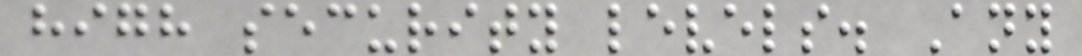high security levels. Any
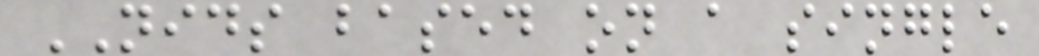NIDS based on a single
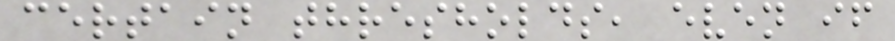certain thresholds, even if
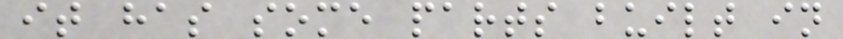it has some parts built in
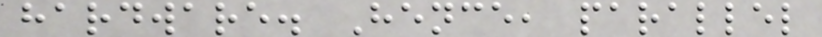hardware. Hence, parallel
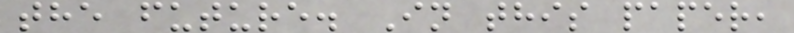the future. In this paper,
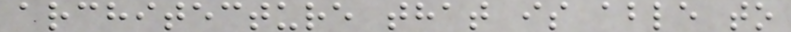architecture that is able to
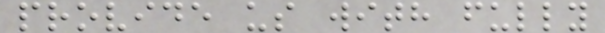provide us with fully
